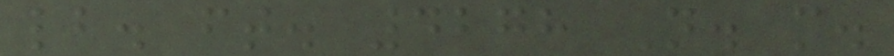lb. ft. 4278 N. m.
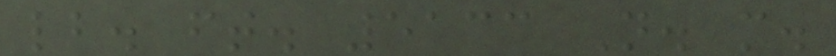lb. ft. 5133 N. m.
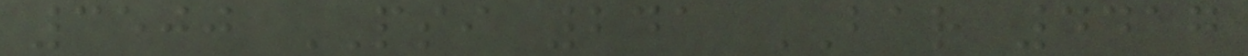3500 PSI 241 BAR 4417
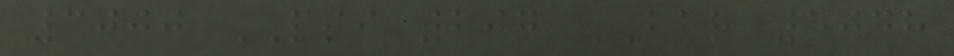3000 PSI 207 BAR 5048
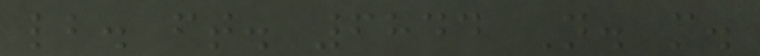lb. ft. 6844 N. m.
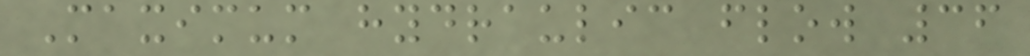Maximum hydraulic flow 36
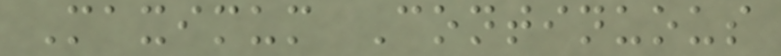Maximum Continuous
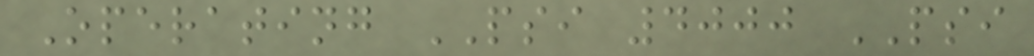Operating PSI 4000 PSI
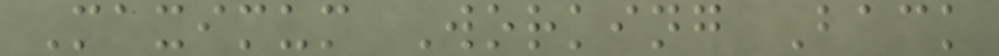Maximum Working Back
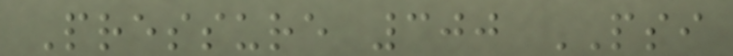Pressure 300 PSI
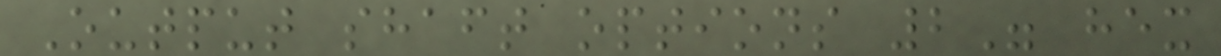Output shaft options 2" hex
